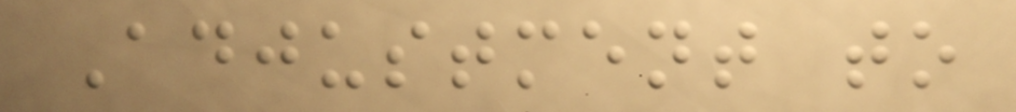Adjustment to
